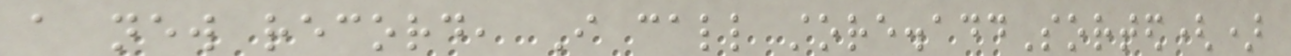a new record, I call store.addSorted()
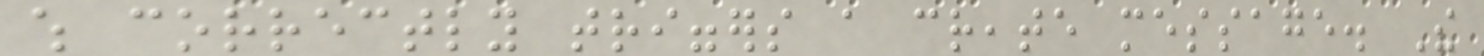which correctly triggers a create message. The
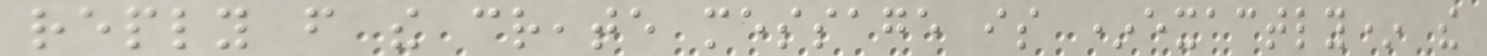reply from the create message is *exactly* the
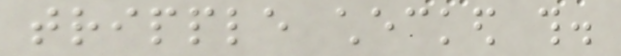tripple checked this.
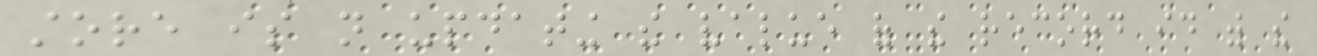store is not updating the value of the record id with the
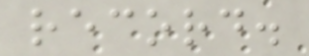record.
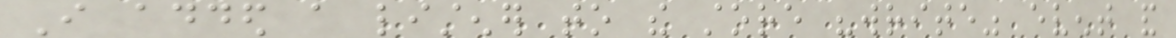I added a listener to the store "write" event and
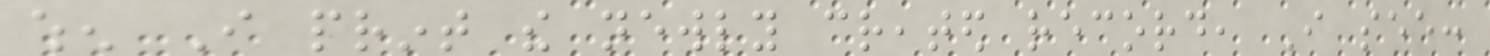when I print the newly created record, I see:
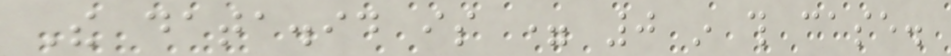The data.id is = 0 in this case.
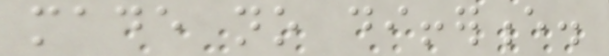made no difference.
